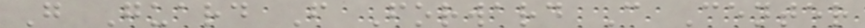G Guard F Forward C Center
